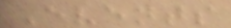Events
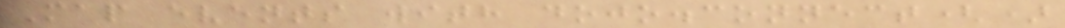Map events with dojo.connect()
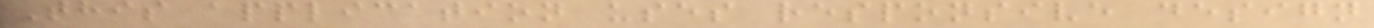This application uses responsive design
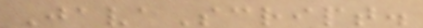JavaScript.
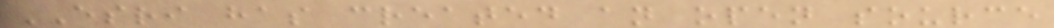ESRI has created an open source
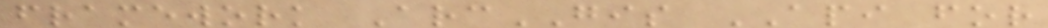framework ArcGIS API for
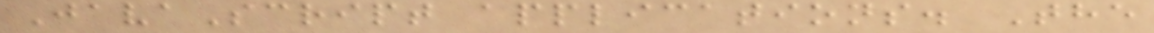JavaScript applications. The
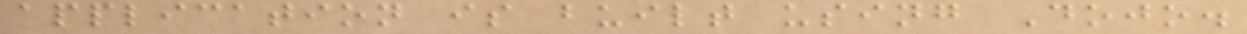application is built using Dojo.
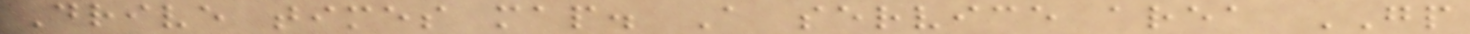Drive times map. A service area GP
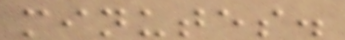minutes.
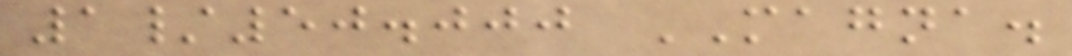1/50.000 MAGNA.
